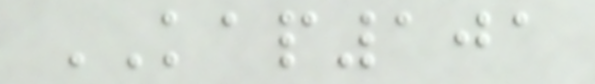KAP101
